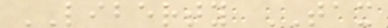LIBERTY TAX
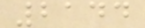2144
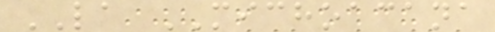LA MICHOACANA
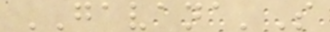GAVANA'S
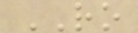RO
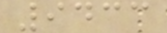9433
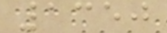1350
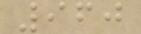960
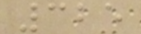325
